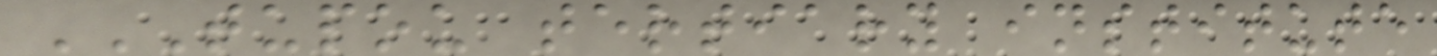TUPOU TERTIARY INSTITUTE
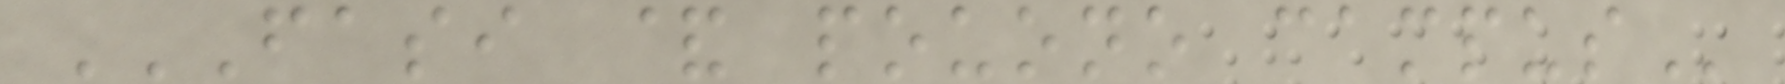FASI & POUONO CAMPUS
